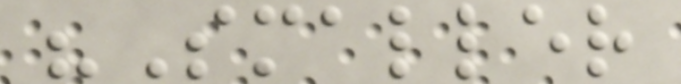"Smaller
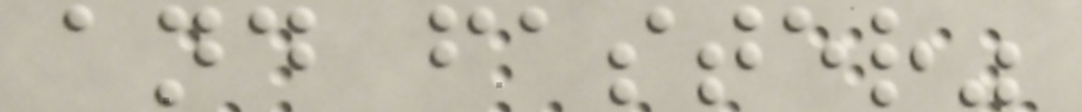and faster"
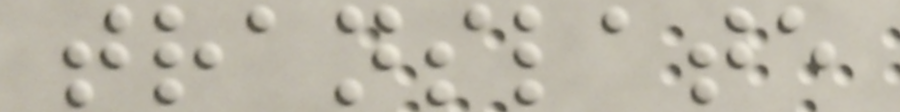translate
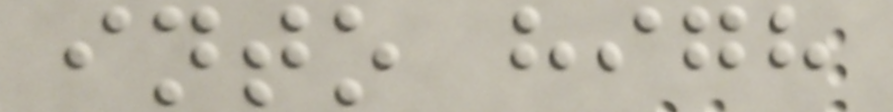into high
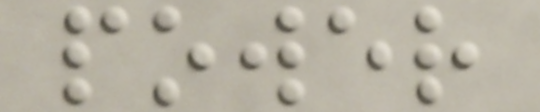power
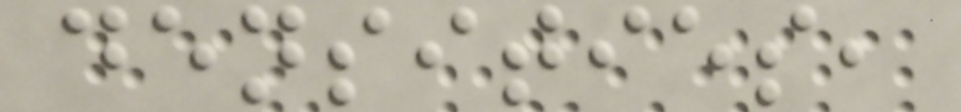densities,
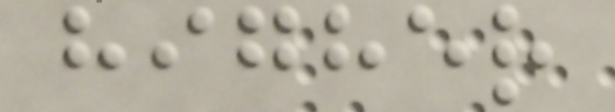higher
